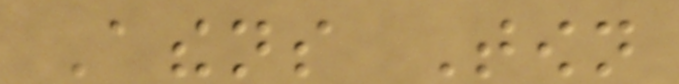Athens Town
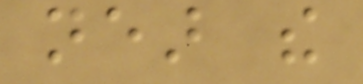near the
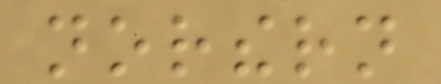northern
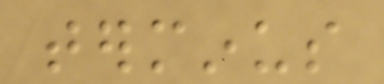terminus
